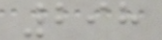298
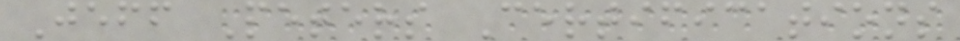Jeff Peters Certifications
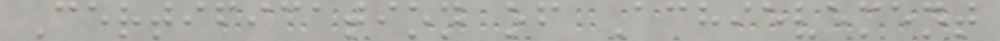Certification of Achievement
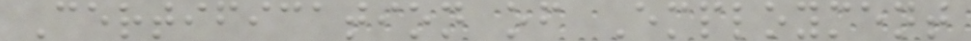Certification of Employment
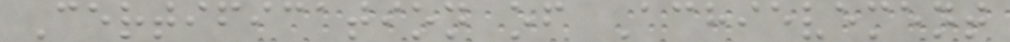Certification of Achievement
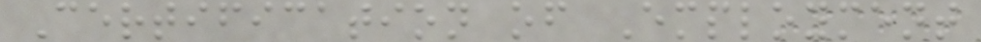Certification of Employment
